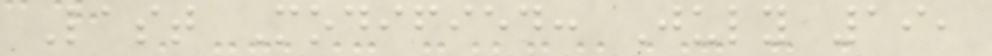Last Modified: July 19,
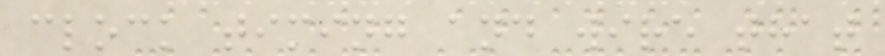clock timing and wire that
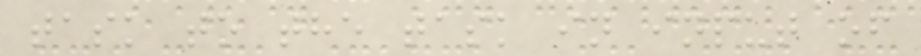task to the task in input of
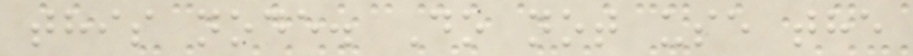this node. Do not use the
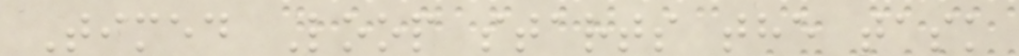Timed Loop starts the task
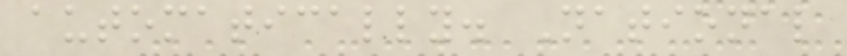automatically. National
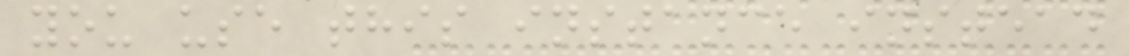you use this instance instead
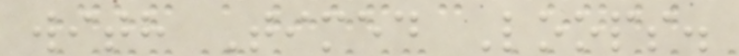with Timed Loops.
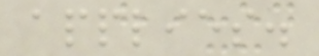applies.
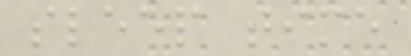sleep time
